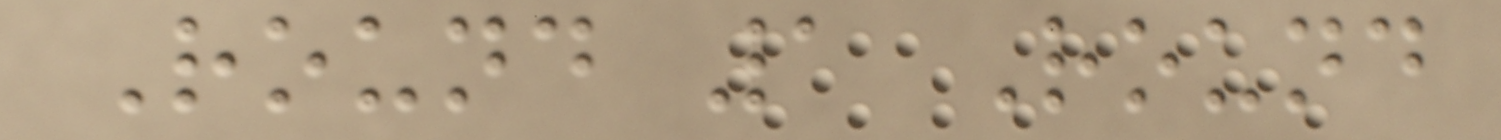Round 1 Round
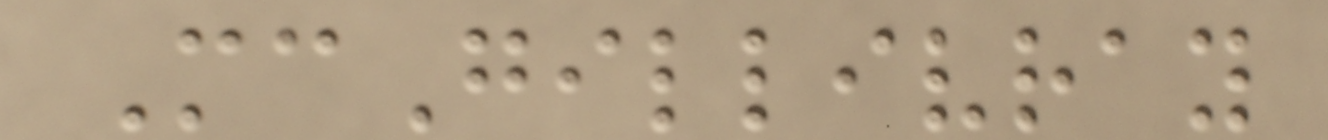McGillivray
